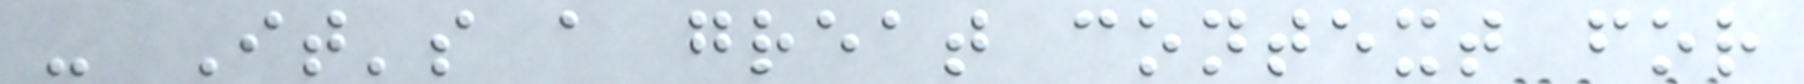- It's a great context for
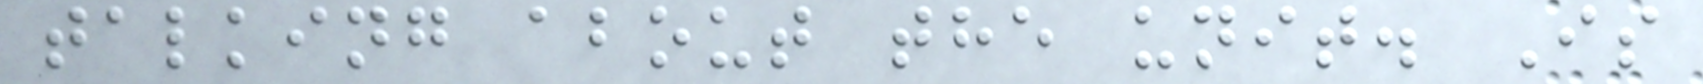talking about the unit. Is
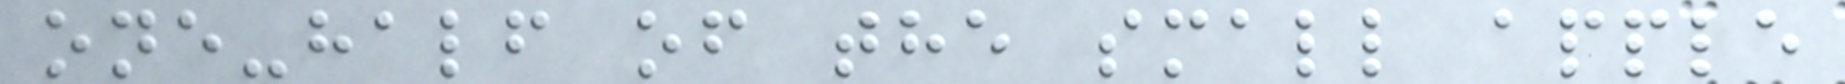one-half of the small apple
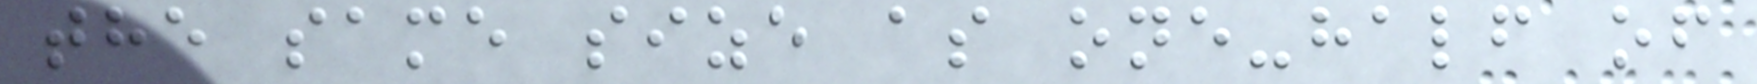the same size as one-half of
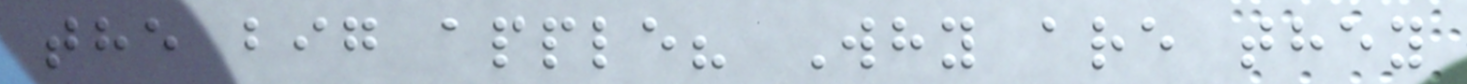the big apple? Why are they
